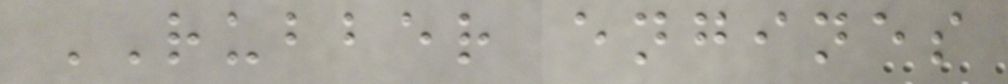RUBBER engines
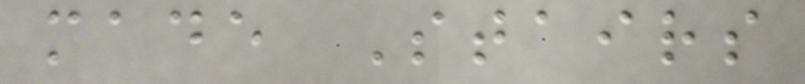made Stairs
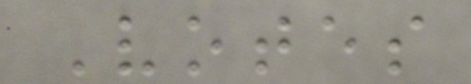Votes
